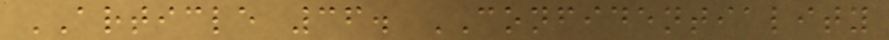ARTICLE 36. CONFIDENTIALITY
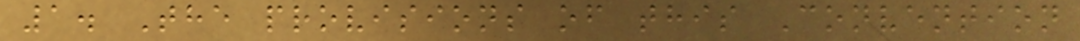1. The provisions of this Convention
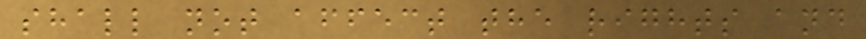shall not affect the rights and
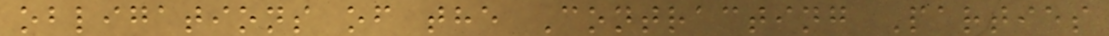obligations of the Contracting Parties
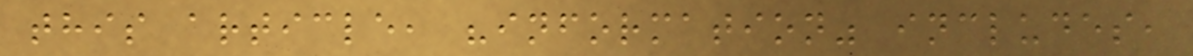this article, "information" includes,
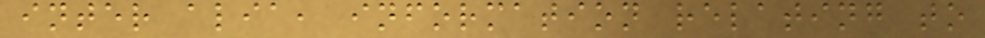inter alia, information relating to
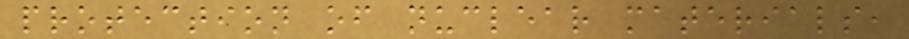protection of nuclear materials,
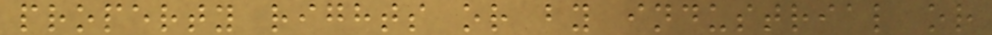property rights or by industrial or
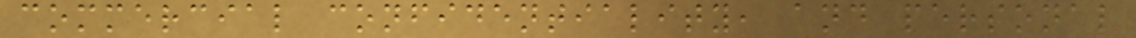commercial confidentiality, and personal
